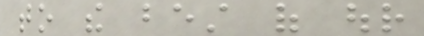to the best of our
